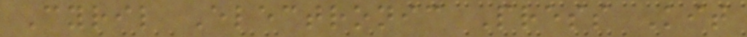Cyril Electronic Press Kit
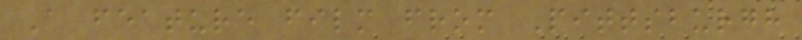A feature film from Pittsburgh
